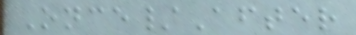Once/After
